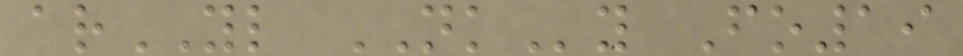arYL NKy Fo19
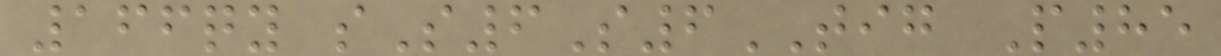166qy sS6S6TIG P85
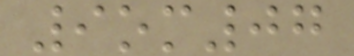9om07
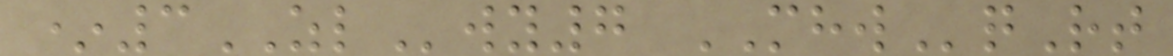*3ZLwy7 MHWqRt
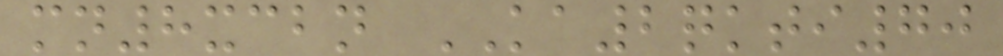mn8xcbn KA2qkti70
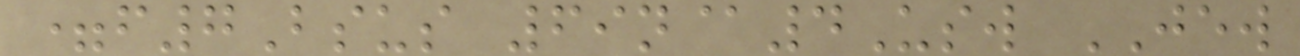=f7Bsus 69n@4Usw JEW
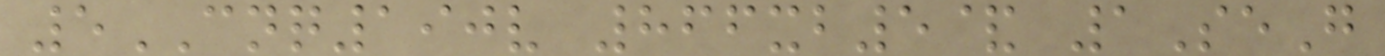5CNQ190v 866xb5& 1SeG
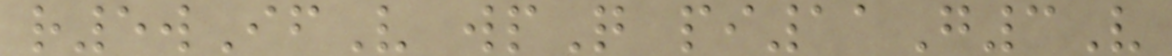r5wIfV wpQ pi11G3V
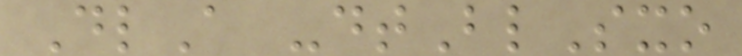DlA -dtBlSxo
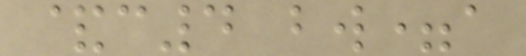&c4 bw=a
